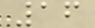16
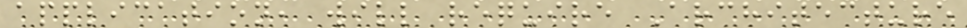application, will require Architecture
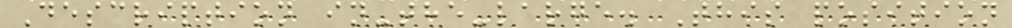Description in-the-large. This position
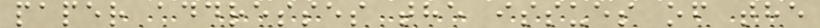paper addresses the issues of the
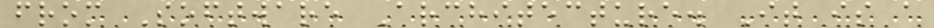from Software Architecture. It is a
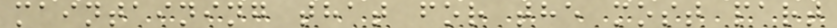maintaining that for the most part
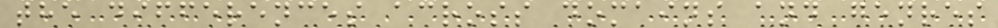the differences across domains and genres
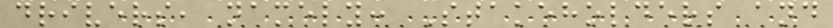drivers, namely: Stakeholders and
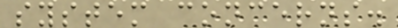system concerns.
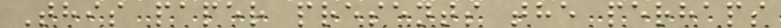This paper presents the perhaps
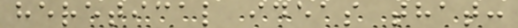heretical ideas that:
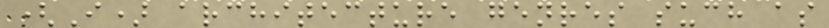(I) architecture genres such as
